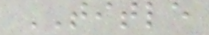TITLE
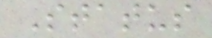Status
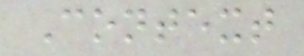Context
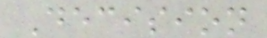Decision
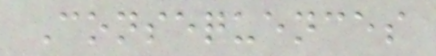Consequences
